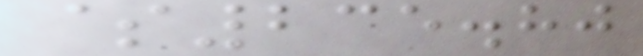$235.80
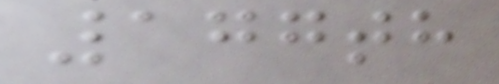177th
